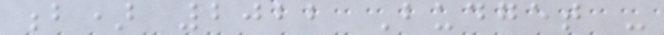b) 2022 Budget -
